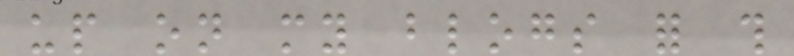up on my blogs for this
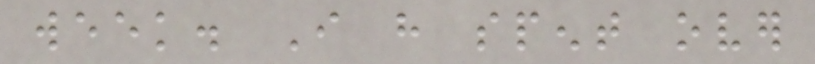week. I have spent over
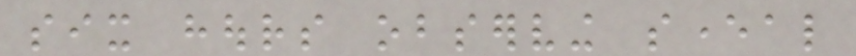six hours observing several
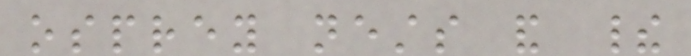osprey nests and their
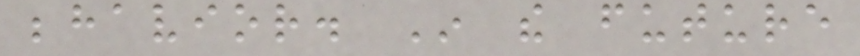behavior. In the future
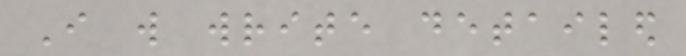I will write detailed
